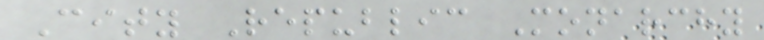City Republic Monarchy
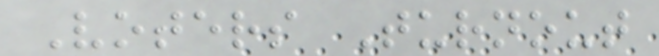Voters Turnout
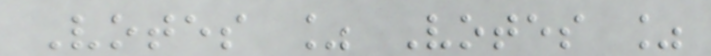Votes % Votes %
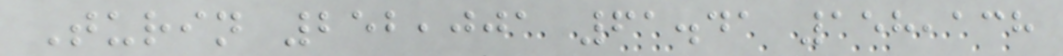Turin 252,001 61.41 158,138
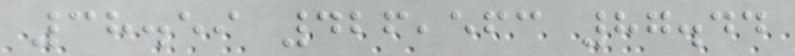38.59 426,563 87.44
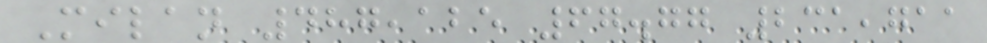Milan 487,125 67.77 231,711
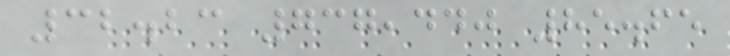32.23 737,440 85.65
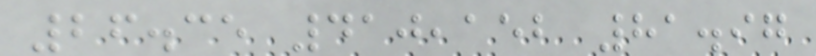26.35 410,152 81.97
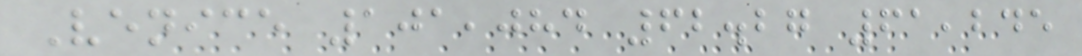Venice 101,084 62.27 61,245
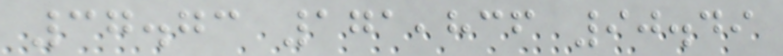37.73 171,836 90.49
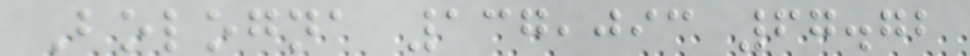Bologna 137,093 67.72
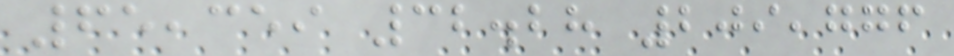65,359 32.28 209,776
